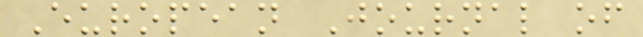European Journal of
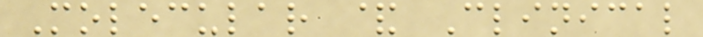Molecular & Clinical
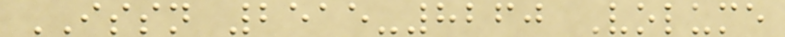ISSN 2515-8260 Volume
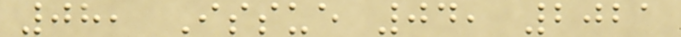08, Issue 04, 2021
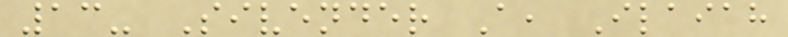13- Sivender A, Ilaiah
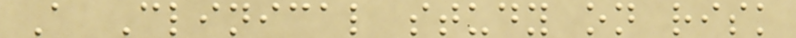A Clinical study on risk
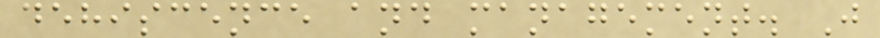dehiscence and management. J
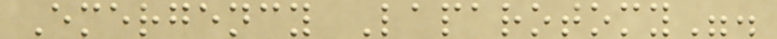Emergency Laparotomy".
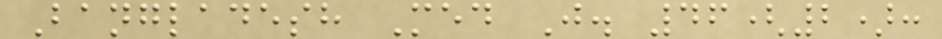Bangladesh Med J. 46(2):
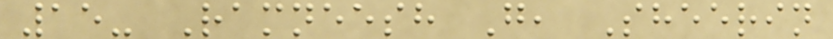15- Ramneesh G, Sheerin
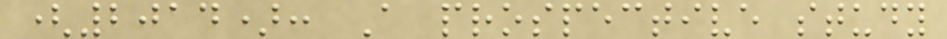(2014): A prospective study
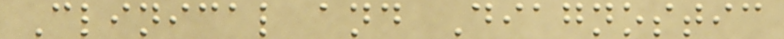Clinical and Diagnostic
